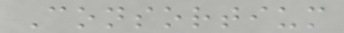Consortium
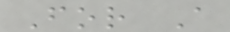For A
